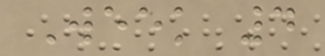Week 4
